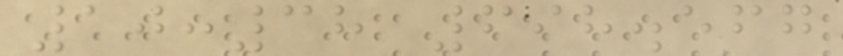10:38 698.567
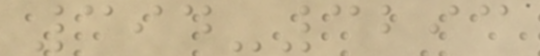394-3293
